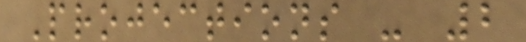Projections - 2
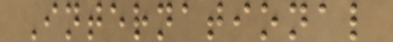International
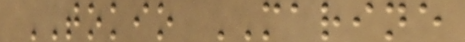TOKIO MARINE
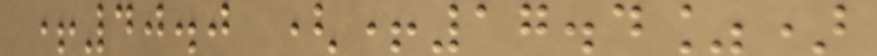+40.0 (+17.4%)
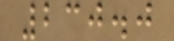230.0
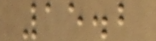15.2
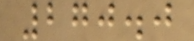270.0
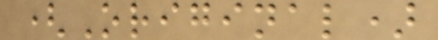(Original)
